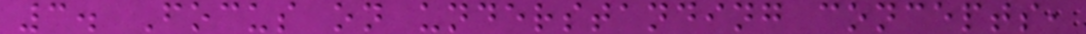3. Focus on understanding concepts,
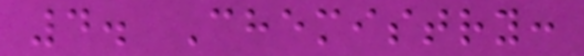4. Chemistry:
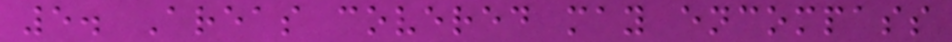5. Areas covered may encompass
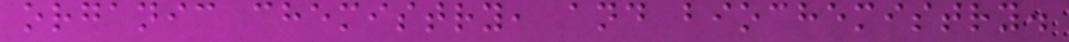organic chemistry, and biochemistry.
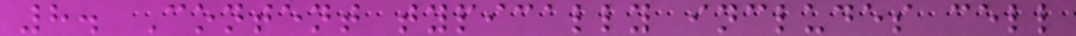8. Content typically includes cell
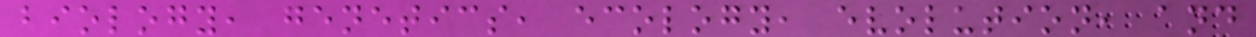biology, genetics, ecology, evolution, and
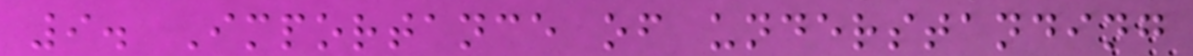9. Importance of understanding
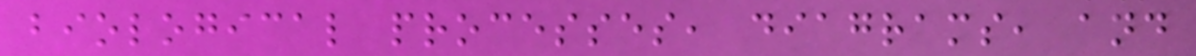biological processes, diagrams, and
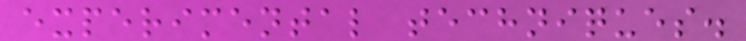experimental techniques.
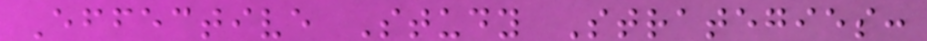Effective Study Strategies:
